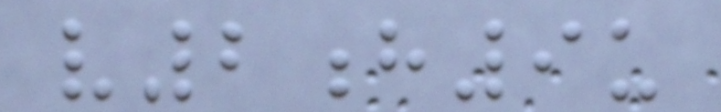v2h9u
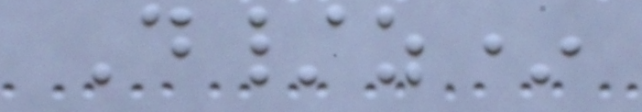D/z*
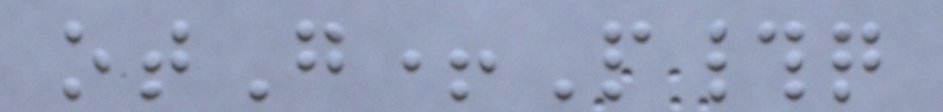otG+P#q
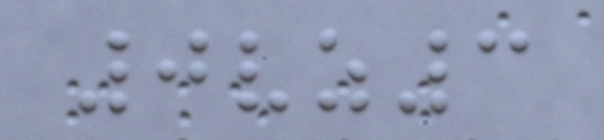0vz3
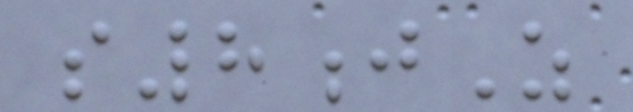s8jZ
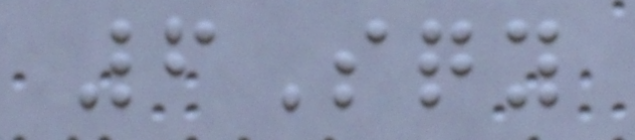6Sqy
